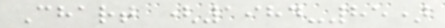Chart (1984-85)
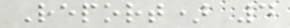Report) 4
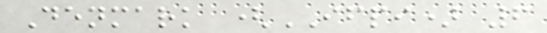Denmark (IFPI) 6
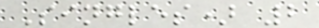Singles) 2
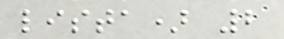lista) 2
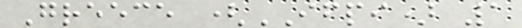Greece (IFPI) 1
